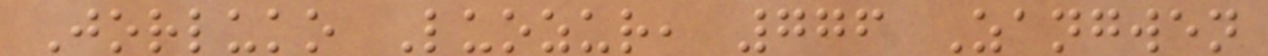Jorluko Luozur, 776 Zangwen
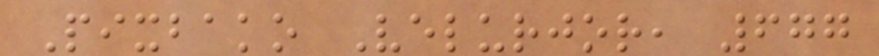Pixbako Velurjor, 677
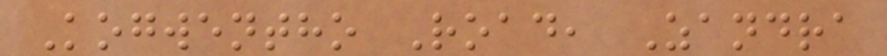Kogwentho Road, Zandra
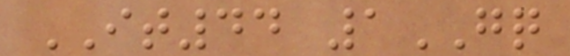IT44 1GQ
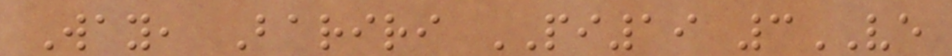Way, Bariri PI19 3VE
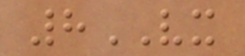8VX
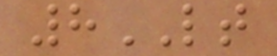8LT
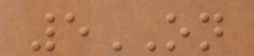5ON
